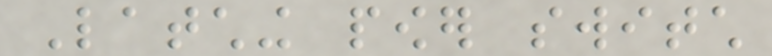Latching power switch
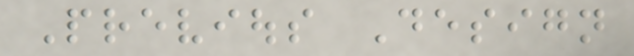Previous Design
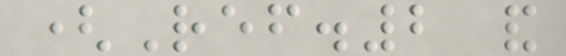(Ref.2 and
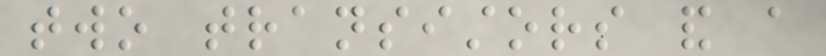two transistors and a
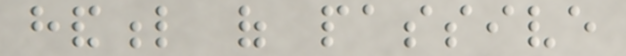handful of passive
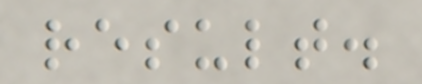result.
